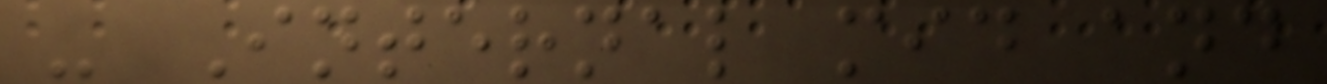- Internal mid and
